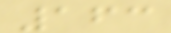163
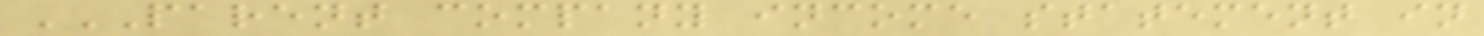PARENT COMPANY INCOME STATEMENT IN
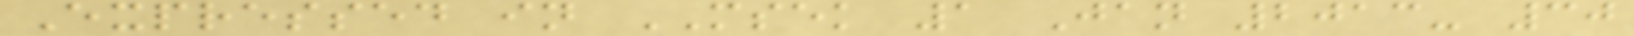Expressed in MSEK 1 Jan 2013- 30
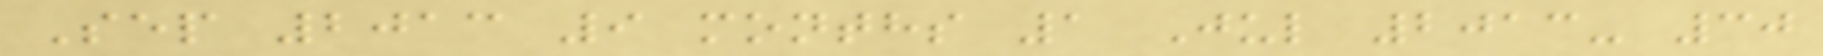Sep 2013 9 months 1 Jul 2013- 30
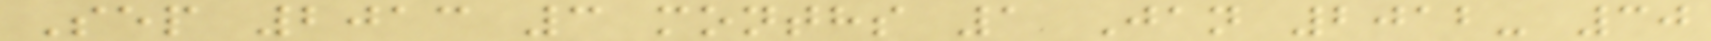Sep 2013 3 months 1 Jan 2012- 30
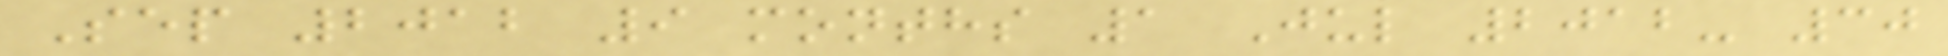Sep 2012 9 months 1 Jul 2012- 30
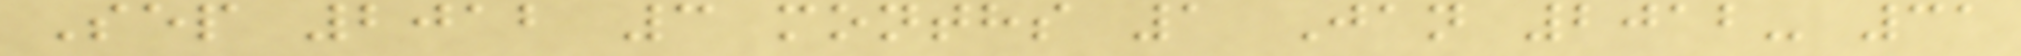Sep 2012 3 months 1 Jan 2012- 31
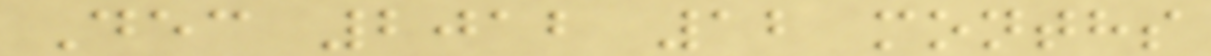Dec 2012 12 months
